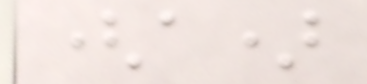(a)
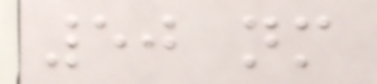50 nm
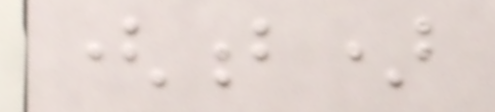(b)
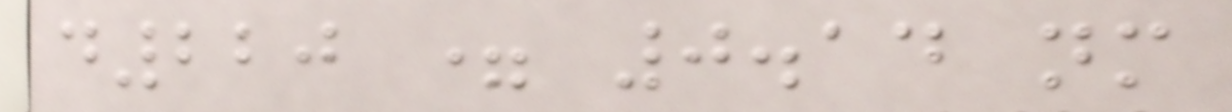d220 = 0.14 nm
